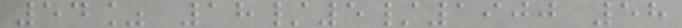54% 18/5/1900 58
